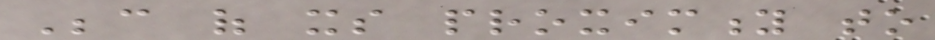Because of its proximity to
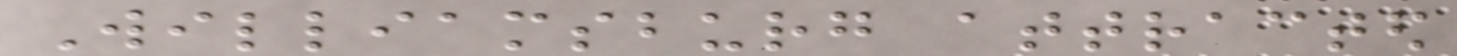Williamsburg attracted
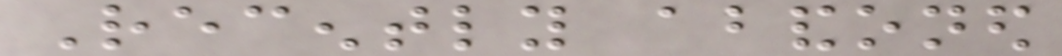Recently abandoned
